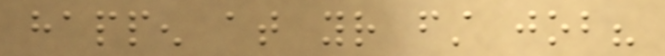happen at your first job?
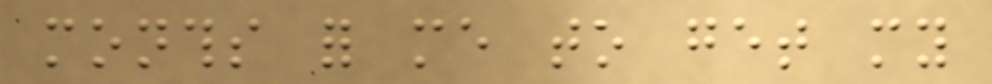months for me to get my
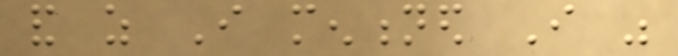and as I mentioned I was
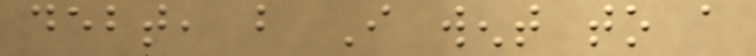debt, but I went to a
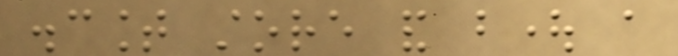discount store and bought a
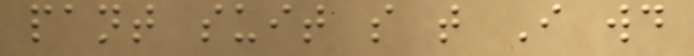pant suit so that I would
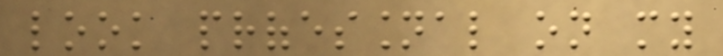look professional on my
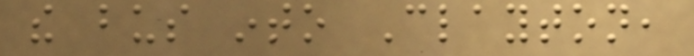the bus into Clayton,
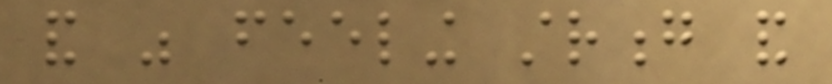and was feeling strong and
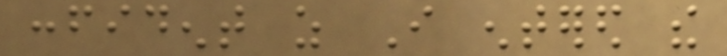confident as I entered the
